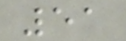51
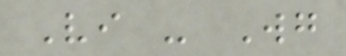Vi - Wg
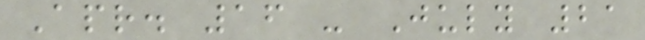Apr. 16 - July 21
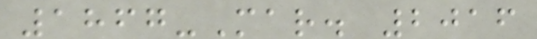1867-Mar. 2016
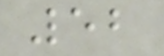52
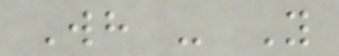Wh - Y
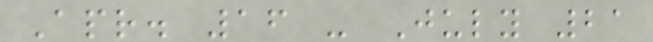Apr. 16 - July 21
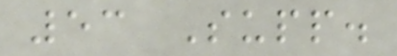53 Supp.
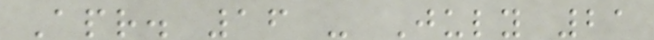Apr. 16 - July 21
